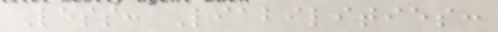Less: Liabilities:
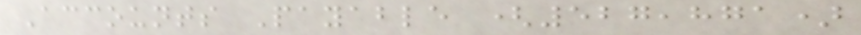Accounts Payable (527,871)
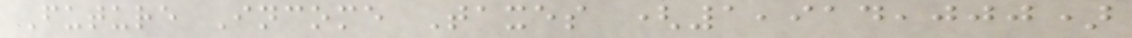Future Income Taxes (1,914,000)
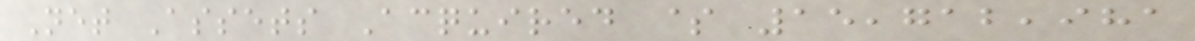Net Assets Acquired $ 15,712,981
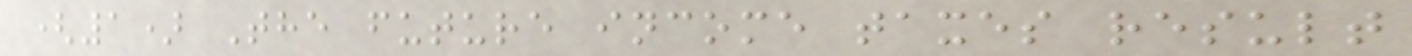(1) The future income taxes result
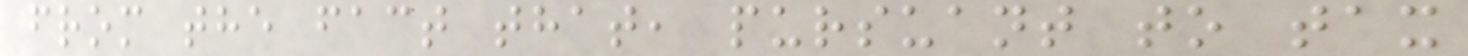from the fact that, pursuant to tax
